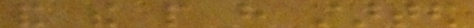and the people have started
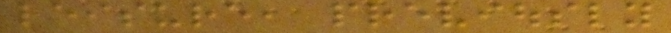leisure, previously
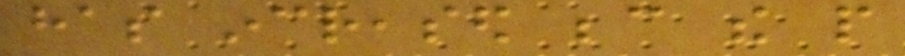has increased because the people
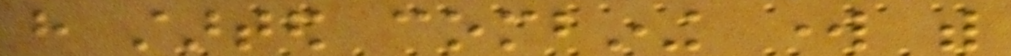have started combining work with
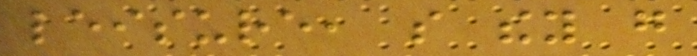leisure, so they go
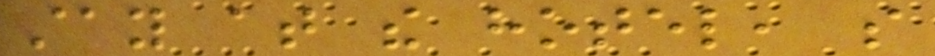stay at the hotel, so
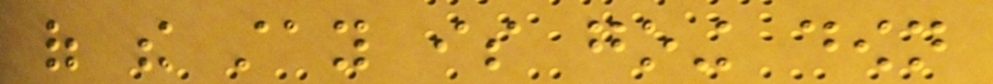of the stay is going down
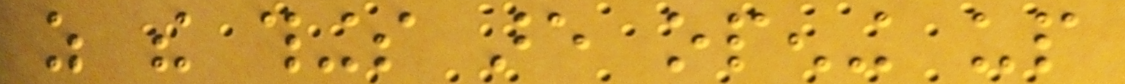as the things are opening up
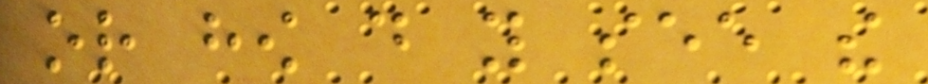or how do you see the
